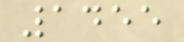1455
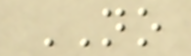NO
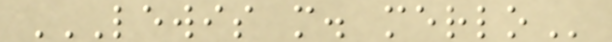LEWIS M. MERLO
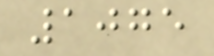1075
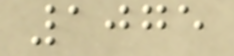1075
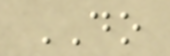DO
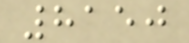8150
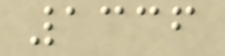1336
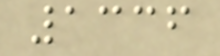1336
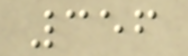356
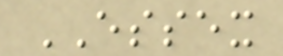ESSEX
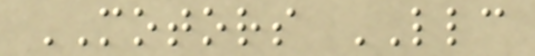MOTORS LLC
